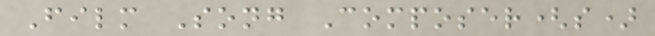Film Song Composer(s)
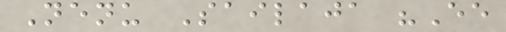Nenu Sailaja "Ee
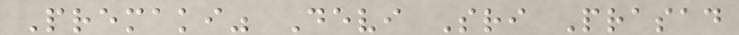Premaki" Devi Sri Prasad
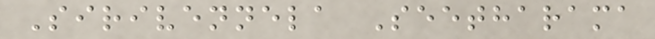Sirivennela Seetharama
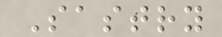Sastry
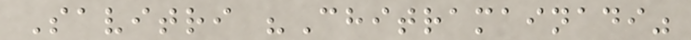Savitri "Chitramainadi"
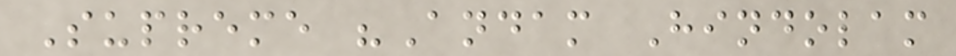Supreme "Andam Hindolam
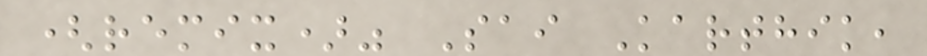(remix)" Sai Karthik,
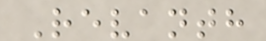Revanth
